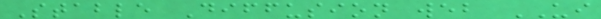Stable Diffusion web UI
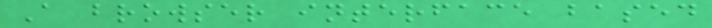A browser interface based
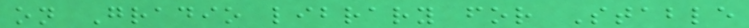on Gradio library for Stable
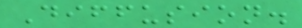Diffusion.
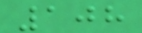108
